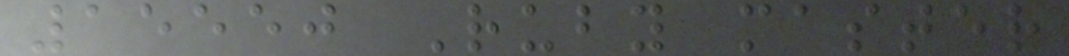15550 Ruby master
